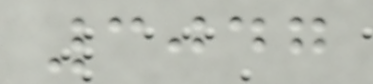3047
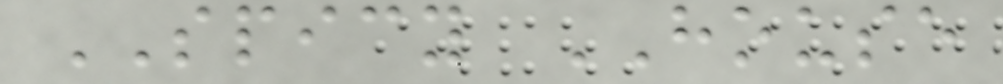SPICY HOUSE
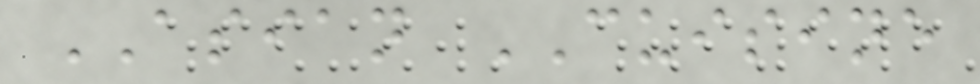ASIAN CUISINE
